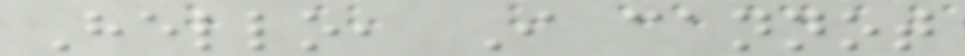Hello, I cannot
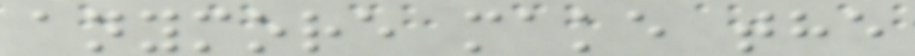anymore make the
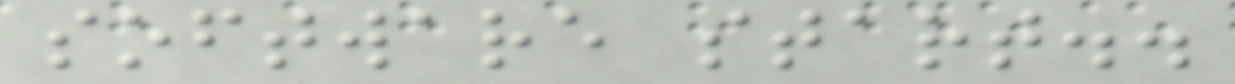software start..
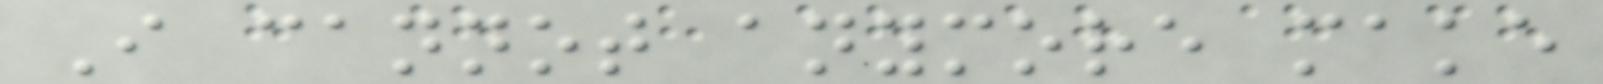I cannot anymore make
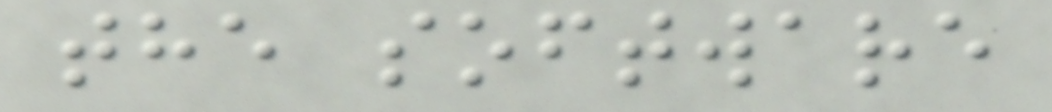the software
